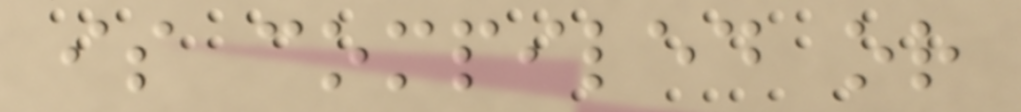is compiled or
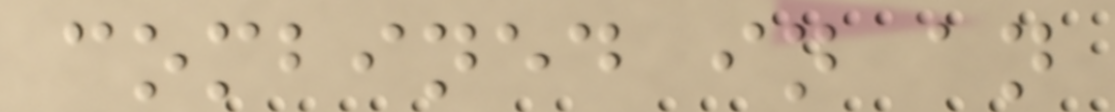combined in an
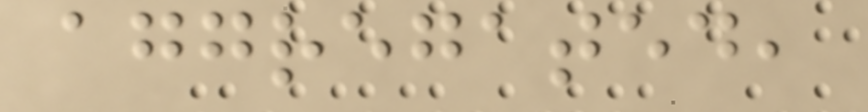aggregated,
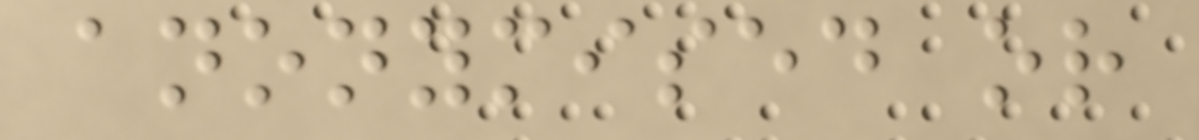anonymised or
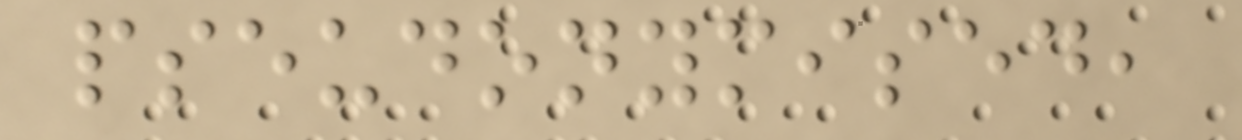pseudonymised,
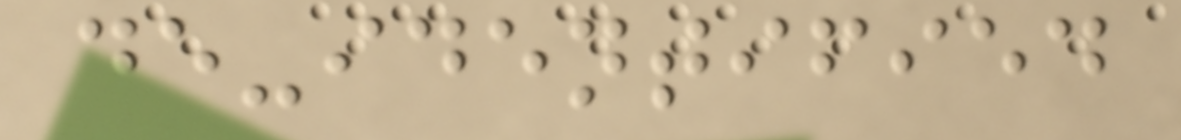de-identified
